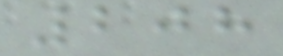208
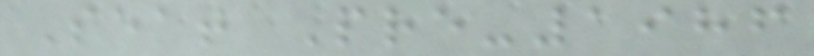Seat Pre-1986
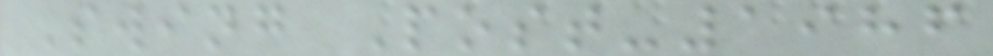Swing Post-1986
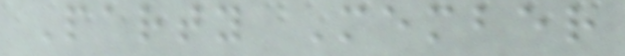Party Member
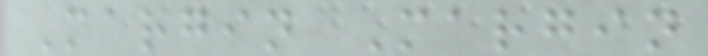Margin Margin
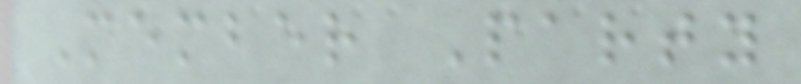Member Party
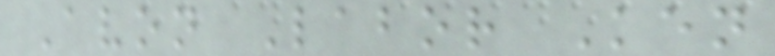Avon Labor Ken
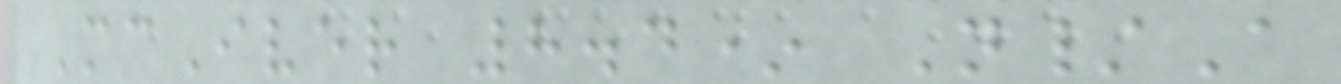McIver 8.4* N/A
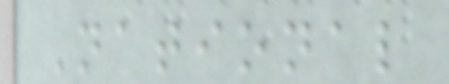National
